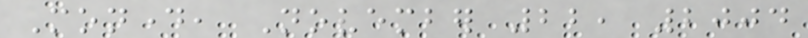Monday, November 22, 2004
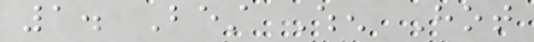1. Best When Hot
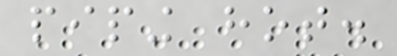piping hot.
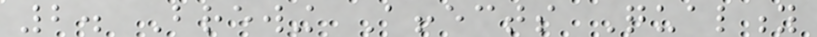2. Brewing Affects Quality
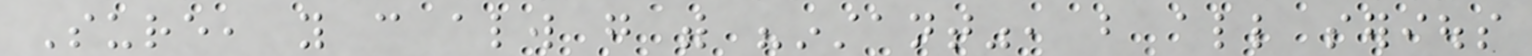Sure, you can always go with "instant", but all serious
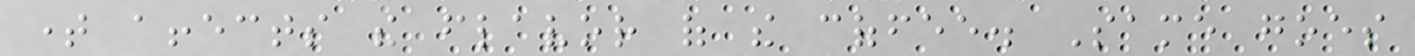time affects the flavor of the coffee. Same goes
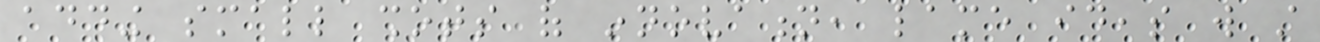adding small shots of innovation, lame ideas will still
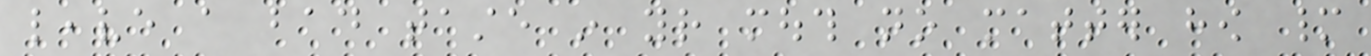leave a bad taste in your mouth no matter how many
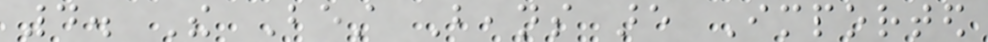4. The Best Beans are Imported
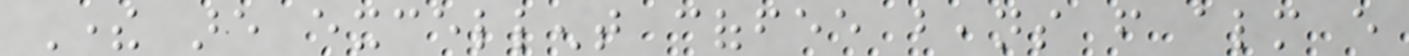There are excellent coffee beans from almost every
